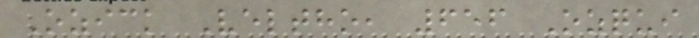Ozick Veltho, 656 Ozqui
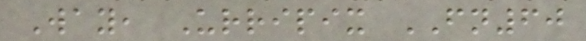Way, Urripix FN60
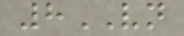8VN
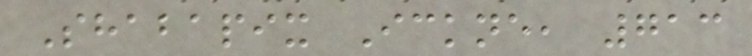Shabapix Ickne, 713
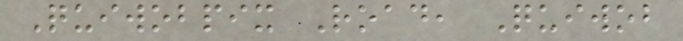Quiwobpix Road, Quiwob
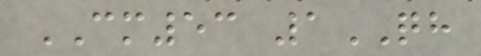CM53 1QH
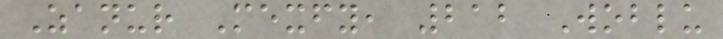Zanur Mexfy, 212 Woblu
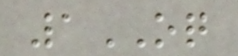1OQ
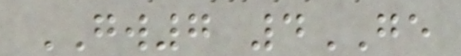GW7 4GE
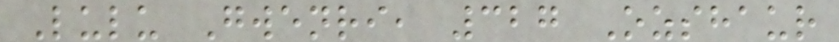Lulu Gwenri, 327 Ozshaur
